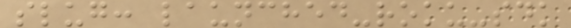slug: launched-roku-sdk
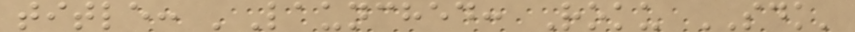title: 'Launched: Roku SDK'
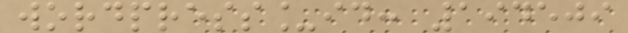wordpress_id: 194509
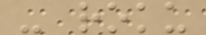- roku
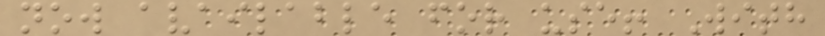now available for use! With
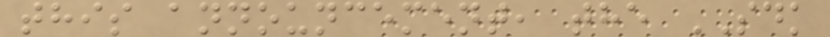this announcement, the SDK
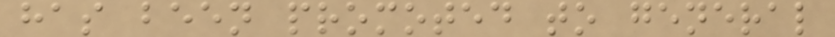has been promoted to general
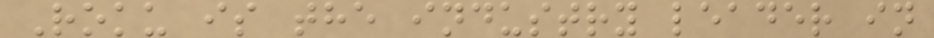Roku is the industry leader in
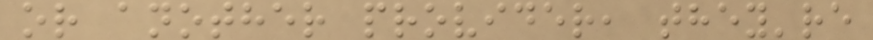or another provider, they're
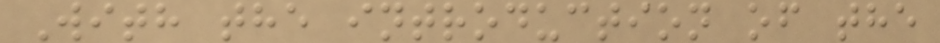With the introduction of the
